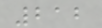212
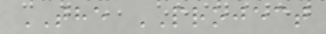THE PROJECT
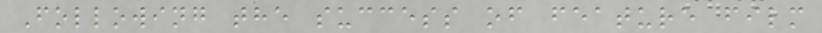Following the success of feature film
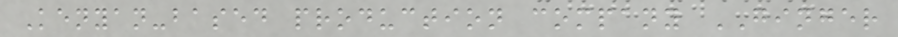Kenyan-based production company GINGER
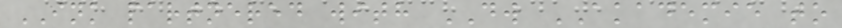INK partnered with DW AKADEMIE to
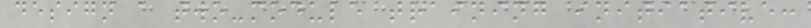design a two-module training initiative:
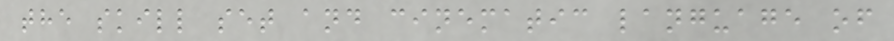the skill set and cinematic language of
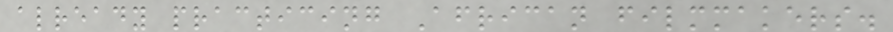already practicing African filmmakers.
